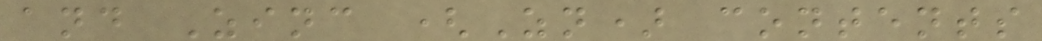and Zinc (Zn) contents
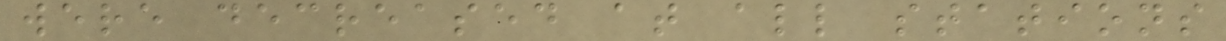were decreased at all stations
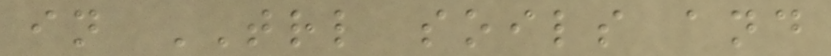in TRL soils and
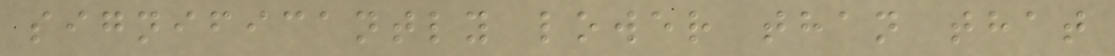significantly lower than that
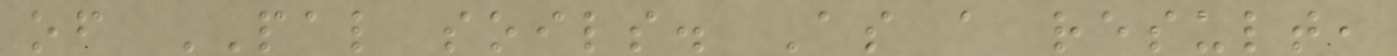of PAL soils. As a result,
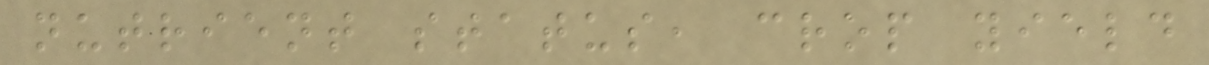nutrient status, crop yield
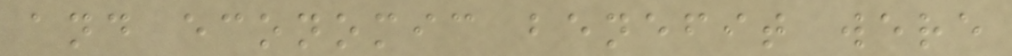and economic benefit were
